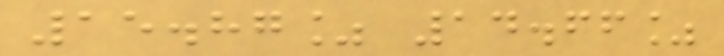15.87% 14.66%
